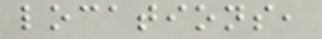locations,
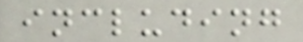including
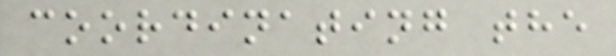coordinating the
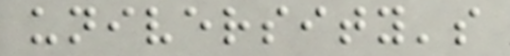university's
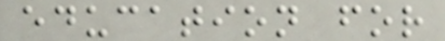education for
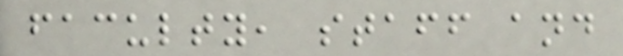faculty, staff and
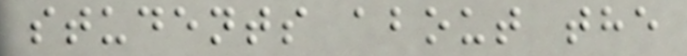students about the
